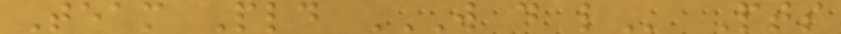Team Pld W D L Pts
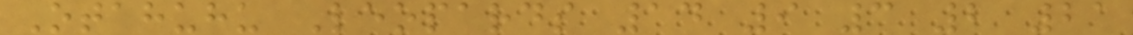Otahuhu Leopards 14 9 3 2 21
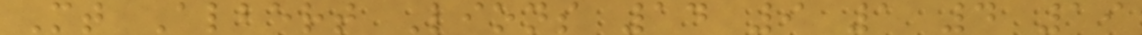Mt Albert Lions 14 9 1 4 19
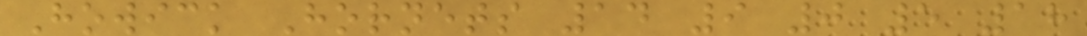Howick Hornets 14 9 0 5 18
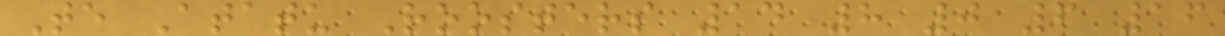Te Atatu Roosters 14 8 0 6 16
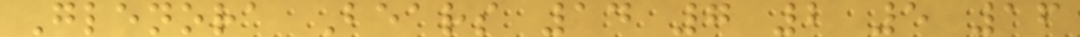Glenora Bears 14 7 2 5 16
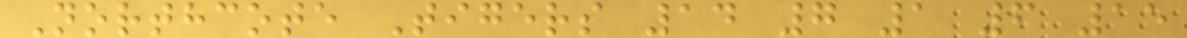Northcote Tigers 14 7 1 6 15
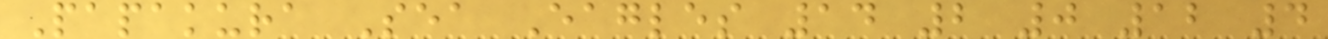Papakura Sea Eagles 14 2 0 12 4
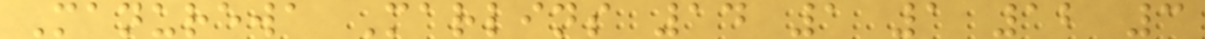Manurewa Marlins 14 1 1 12 3
